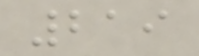219
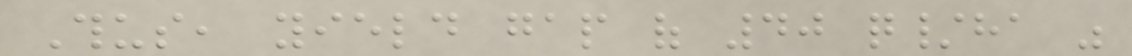Thus, yield gap of 40 q/ha was
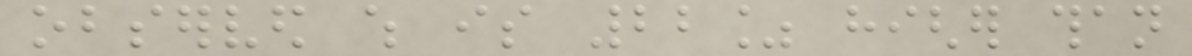observed which is 22% higher than
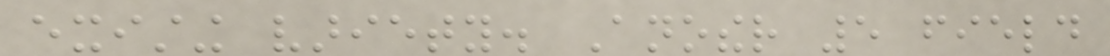existing variety. Another 5 field
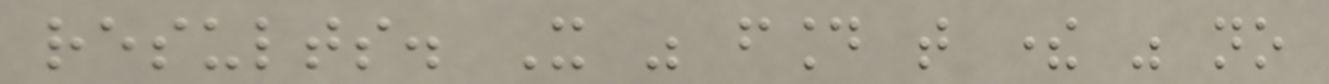results. It was found that there was no
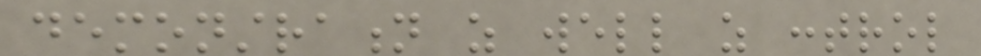demonstration as well as control
